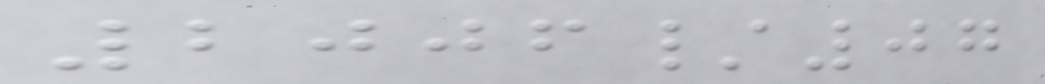2006/07
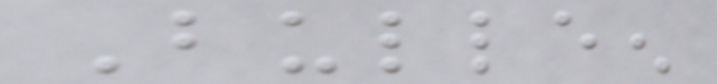Bulleen
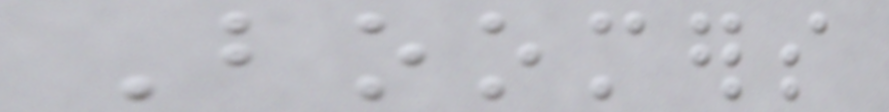Boomers
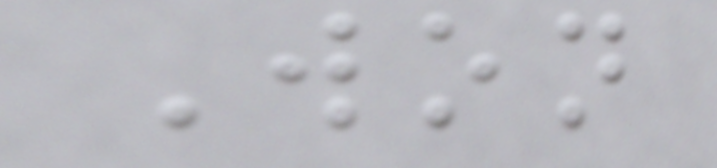Won
